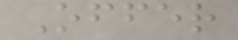Offer
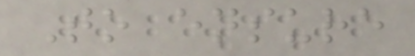To ensure
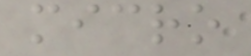micro
